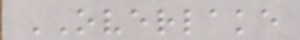OVERLAKE
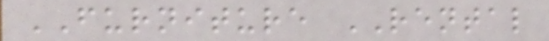FURNITURE RENTAL
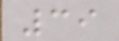39
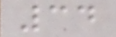34
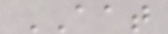AAT
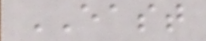EAST
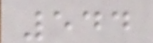544
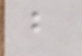b
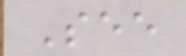See
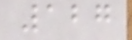127
